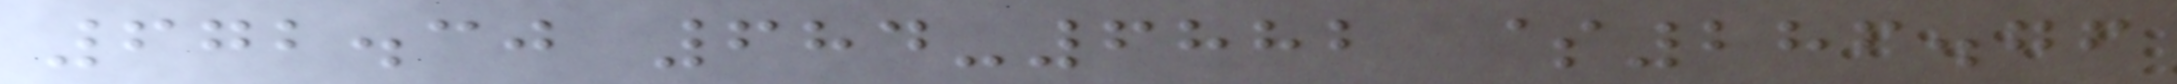672.30 684-6882 $286.76
